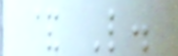& L.
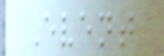Event
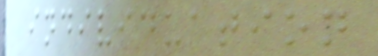individuation
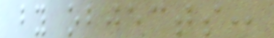by objects:
